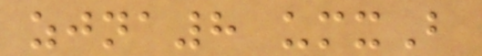zjna8 umxB
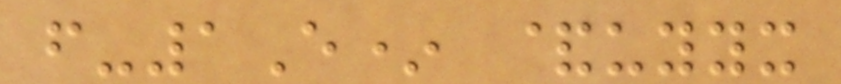f-1E* &uyyx
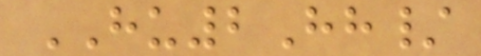HU2Hh/
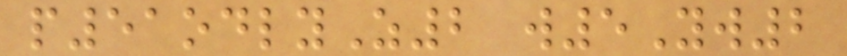p51odlyZ2 w5Yw2
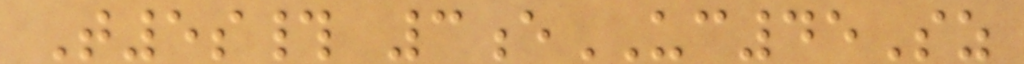T5s# 3eUC45Sz
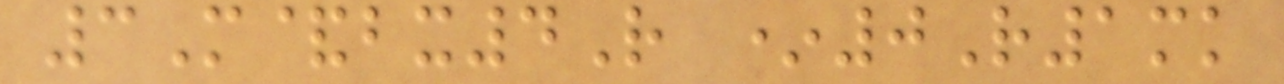3M&bx4R *0R1mk
